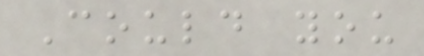Could you
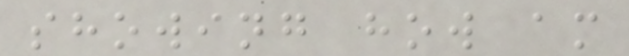showing how am
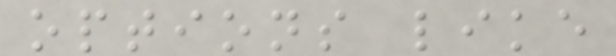options like
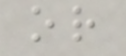or
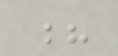?
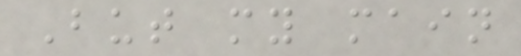But my main
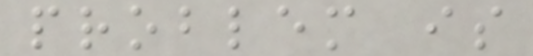problem is
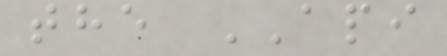the API
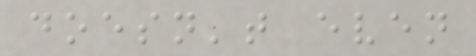doesn't even
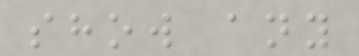show any
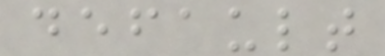default
